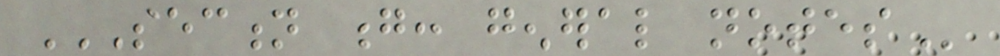SECTION G: GENERAL NOTES
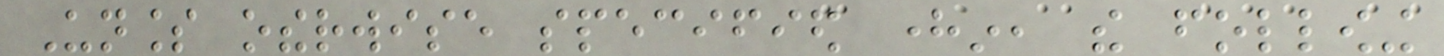Unless otherwise specified herein, the following
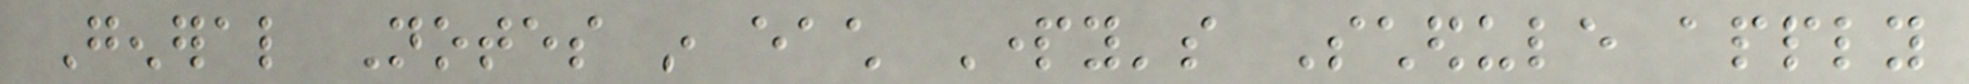General Notes in each Party's Schedule apply
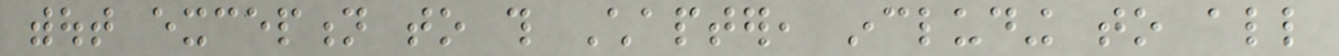without exception to this Chapter, including to all
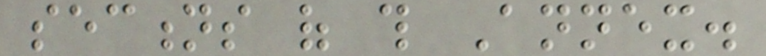sections of this Annex.
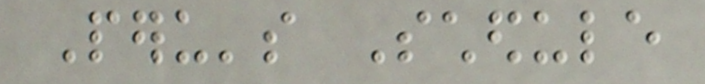Peru's Schedule
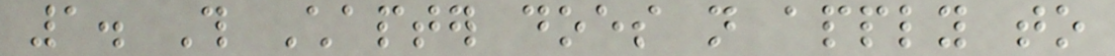1. This Chapter does not apply to
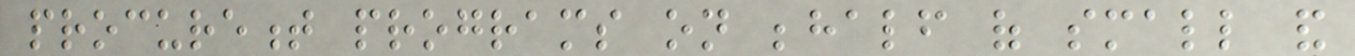procurement programs on behalf of small and
